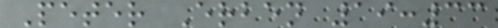Peter Erben 19:33
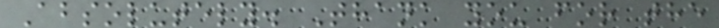Absolutely. Thank you for the
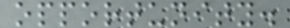opportunity.
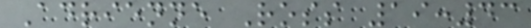Adrienne Ross 19:43
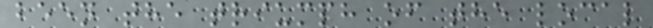been the triumph of the local
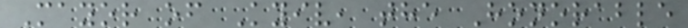Mayor of Kyiv, the Honorable
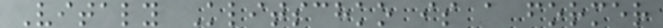Vitaly Klitschko is a former
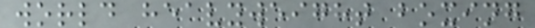world heavyweight boxing
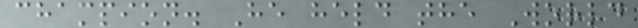champion. He held the World
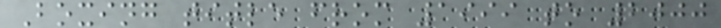Boxing title from 1999 to 2000
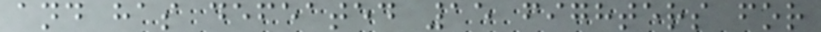and has defeated 15 fighters for
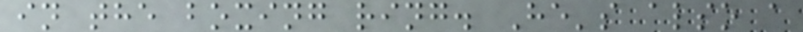in the boxing ring. He's also a
